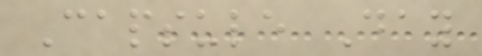Capsule Day
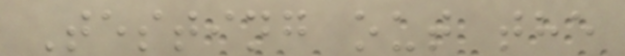Testing out the
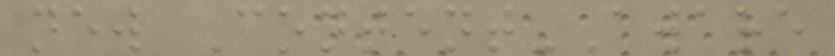new Content-Aware
